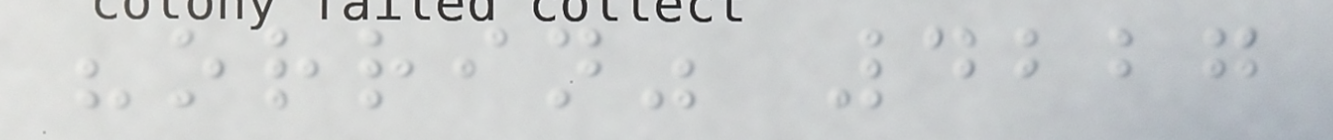"orrin" 4227
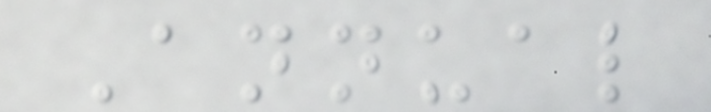Annual
